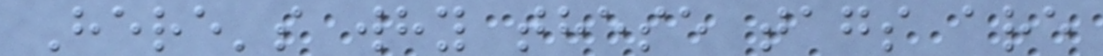Here's why these tags are
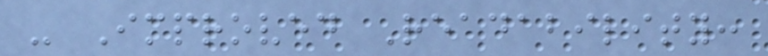- Improved Readability:
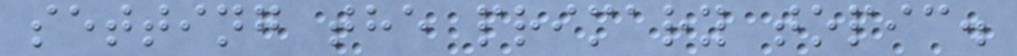setting the primary topic.
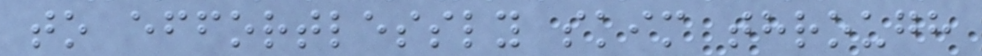to effortlessly skim through
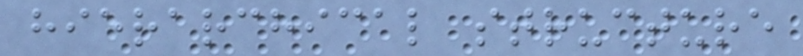hierarchical structure
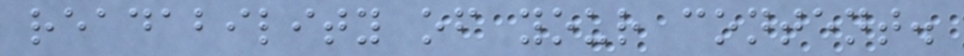readability of your content.
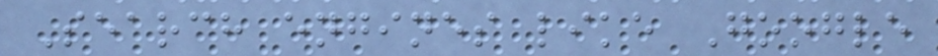Search engines like Google
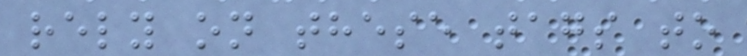rely on these tags to
